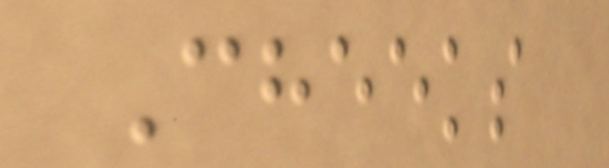Cheeks
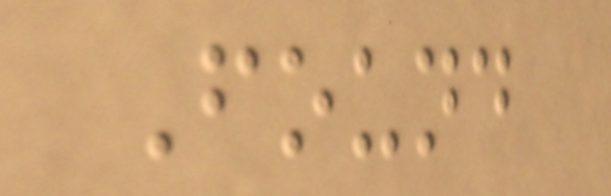Found
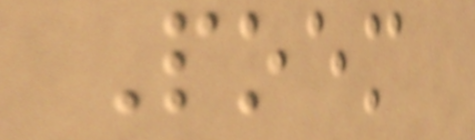Poem
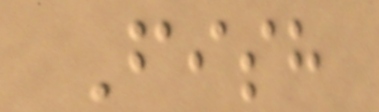Fish
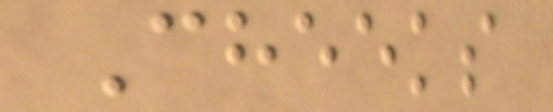Cheeks
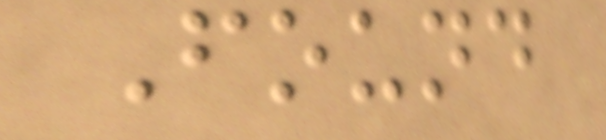Found
